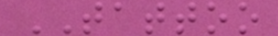TATTOO
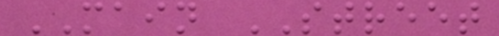MAIN STREET
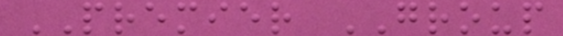PREMIER GROUP
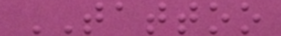TATTOO
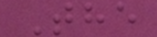The
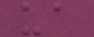ua
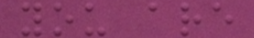you are
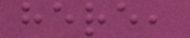here,
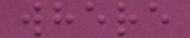where
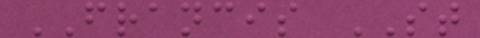FRANCIS ST
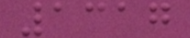1317
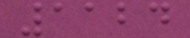1124
